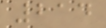214
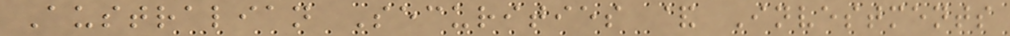Australian Securities & Investments
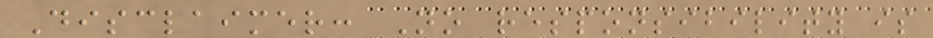Disclaimer: No responsibility is
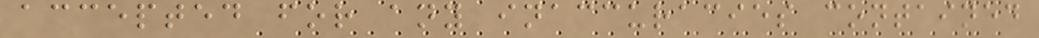accepted for any inaccuracies contained
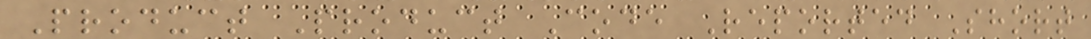Product Product Code Reported Short
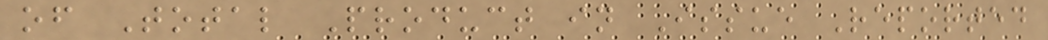of Total Product in Issue Reported
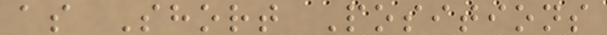as Short Positions
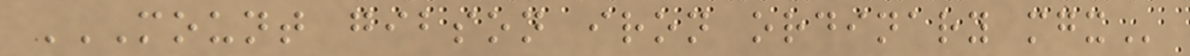MOUNT GIBSON IRON ORDINARY MGX
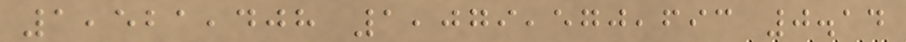1,521,408 1,079,570,693 0.14
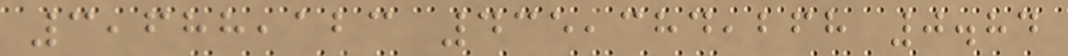3,688,123 435,384,268 0.84
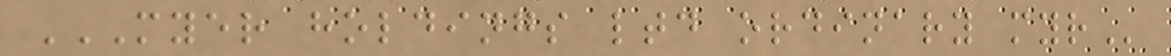MYER HOLDINGS LTD ORDINARY MYR
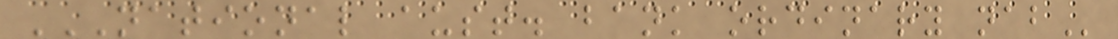NATIONAL AUST. BANK ORDINARY NAB
